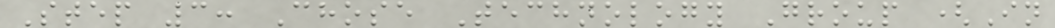Step 3: Chose Technology Group (In
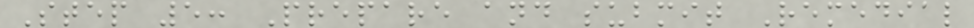Step 5: Prepare and submit Remedial
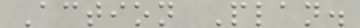Action Plan.
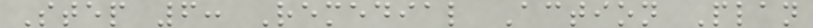Step 6: Remedial Action Plan
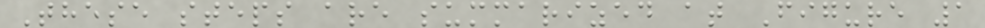These steps are summarized at Figure 1
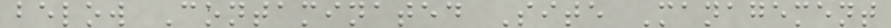below Contaminated Site Management
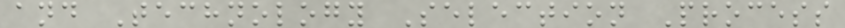and Technology Selection Process
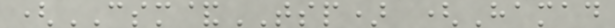(CSM&TSP) (Hamad
